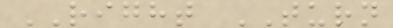RIGHT TURN
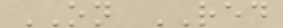ON RED
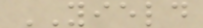YIELD
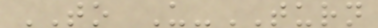TO U-TURN
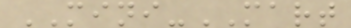MINI-MART
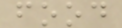food
